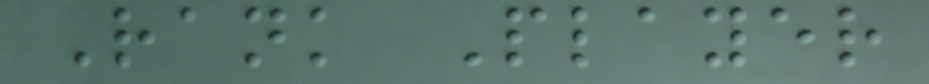Rank Player
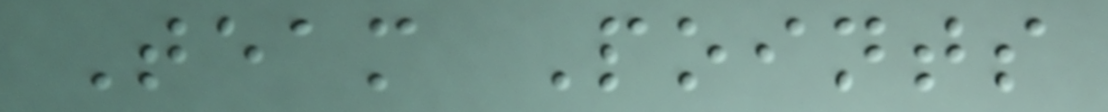Team Points
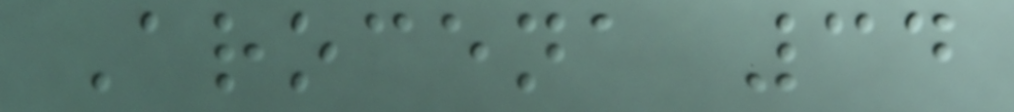Arocena 34
